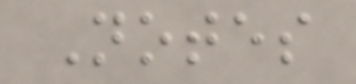Notes
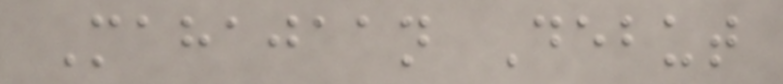Mahajaan Debut
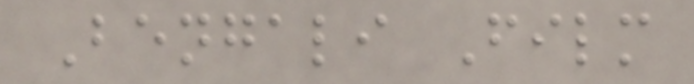Bengali Film
